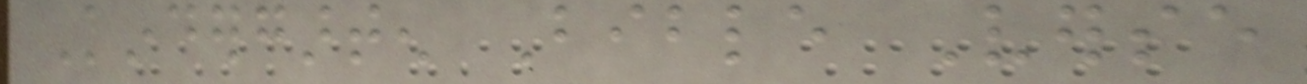Kindergarten Bible Verse
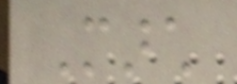March
